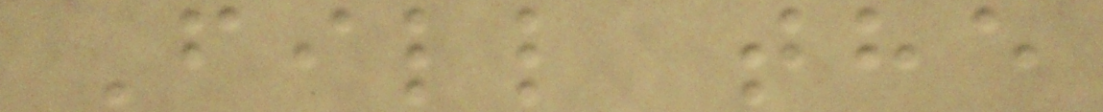Fill the
